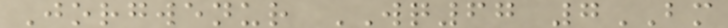Jorgwenur WQ67 7BM
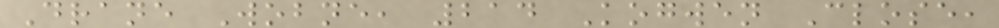Drane Wobne, 214 Kogwen Close,
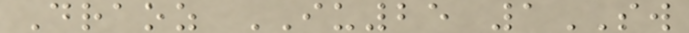Draoz IU25 1SW
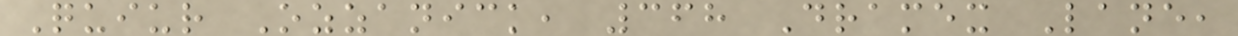Quiur Ozzanick, 368 Dramex Lane,
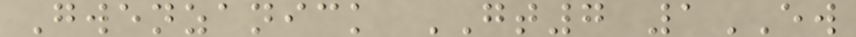Gwenzanick GT7 1EW
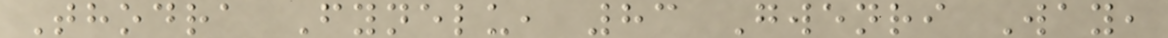Thodra Fynelu, 83 Gwenri Way,
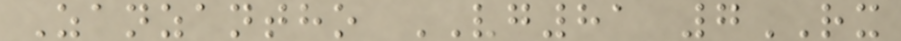Zanzantho VG81 7RX
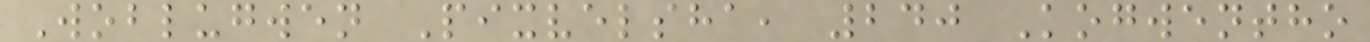Woblugwen Pixvelsha, 240 Kogwentho
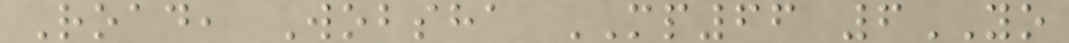Road, Wobsha MP66 6YO
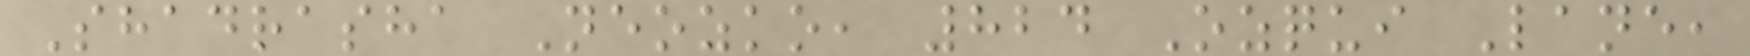Shadrasha Neozko, 824 Ozqui Lane,
